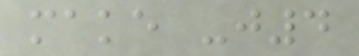make -j4
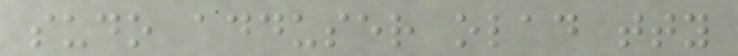sudo adduser olad tty
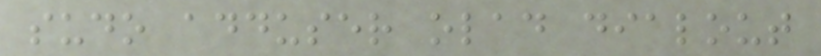sudo adduser olad dialout
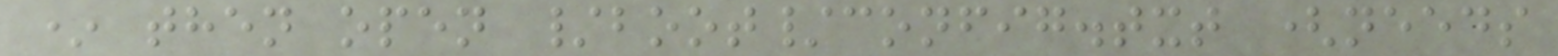* then open /boot/config.txt (needs
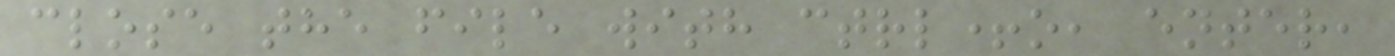close the file with ctrl+o, enter,
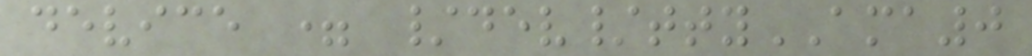device = /dev/ttyAMA0
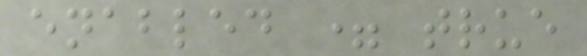enabled = true
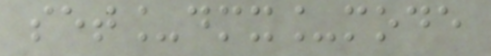set_dmx_mode
